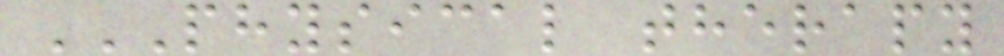PHYSICAL THERAPY
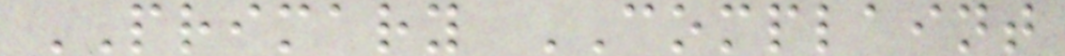PRIMARY COMPLAINT
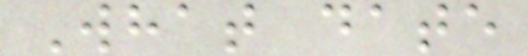What date
